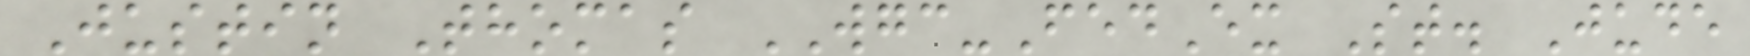Justin Thomas WGC-FedEx St. Jude
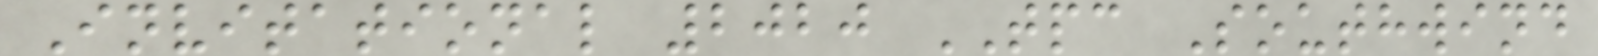Invitational 2020 TPC Southwind
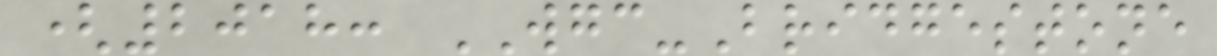(2018: WGC-Bridgestone
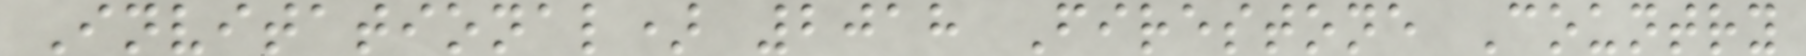Invitational) 2018 Firestone Country
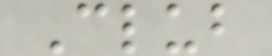Club
